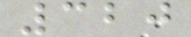320
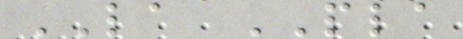LA PLA
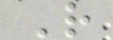R
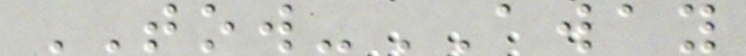TOW-AWAY
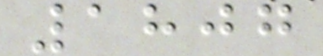1807
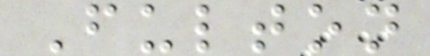Fulton
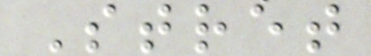Stret
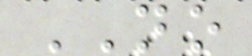NO
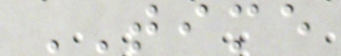TIME
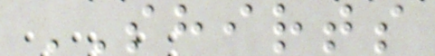SHIRTS
